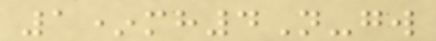1*mh4N-gw
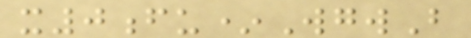x0fu*WgwB
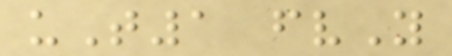uT1 fvY
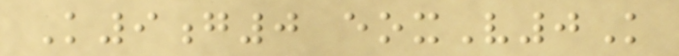K9g0 eoxV0K
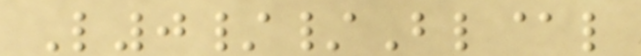L0//Bl@l
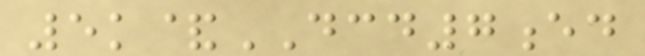5k&DCD7ed
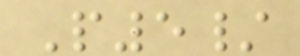P5/
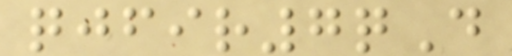qjfir7qD
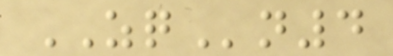ZQn4
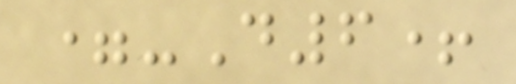=-D6+
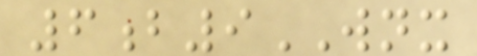6b9WNX
